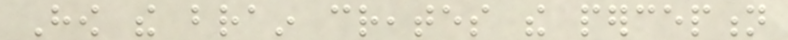How the brain creates the perception
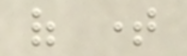of time
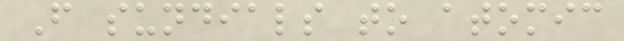From sundials to atomic
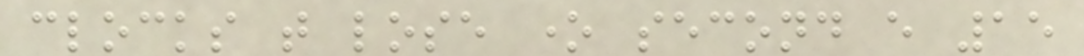clocks that lose one second every 15
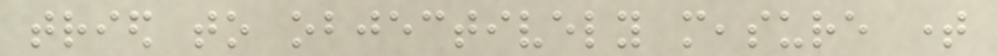tried to objectively measure time
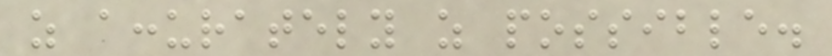as accurately as possible.
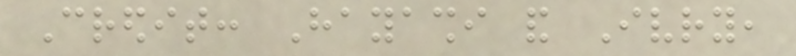Credit: Hayashi and Ivry,
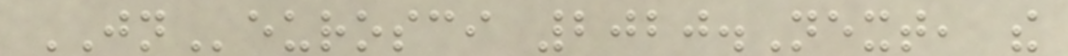JNeurosci 2020.Next, the
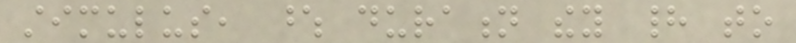stimulus, whose duration they had to
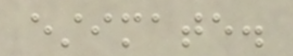estimate.
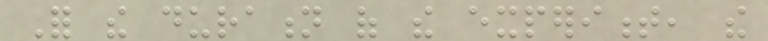For the duration of the experiment, the
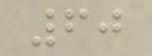60
